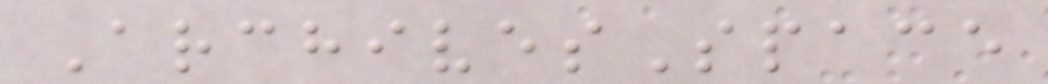ArchivesSpace
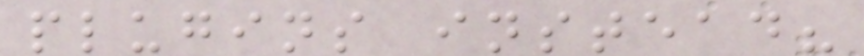plugins instead?
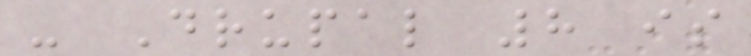- Drupal 8 is
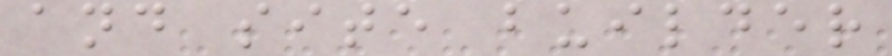and site builder
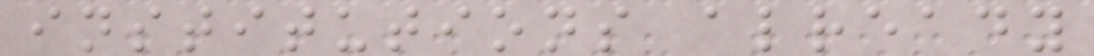institutions already
